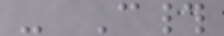- C#
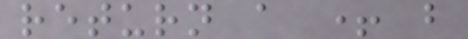return a + b
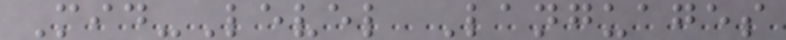Mid-Level Languages
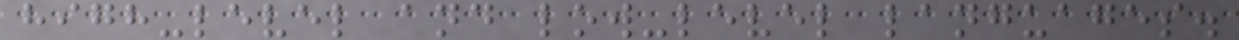high-level and low-level languages.
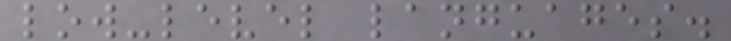low-level languages.
